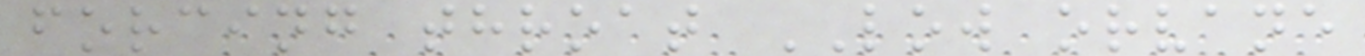forcing throat LOW orvane
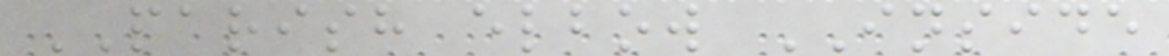PARISH elbow INSIDE
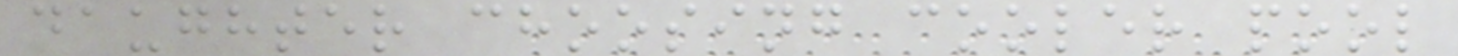daughter choosing cooler pool
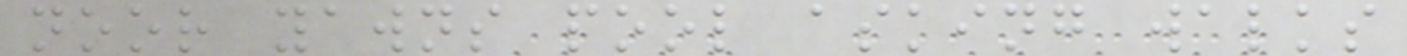noor yawns pool asking walks
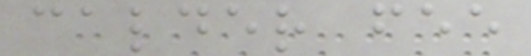calder fee
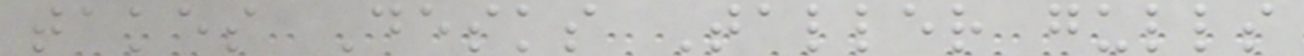takes Desks Taller gulls
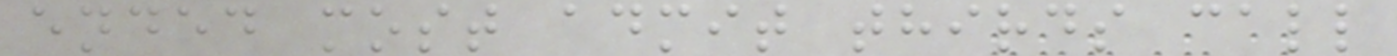ended most admit thirds call
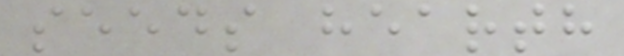seeds hearth
